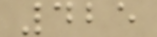425
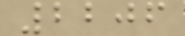2206
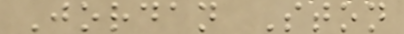Jordan Ston
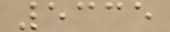5335
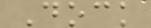Dock
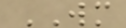WM
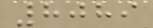8089
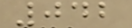042
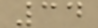34
